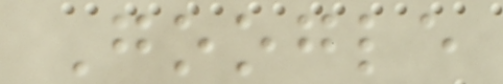Google
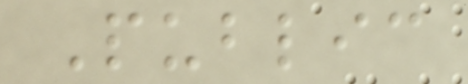Public
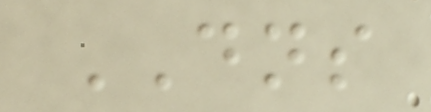DNS
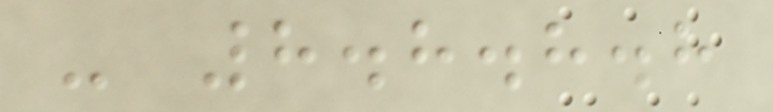- 8.8.8.8
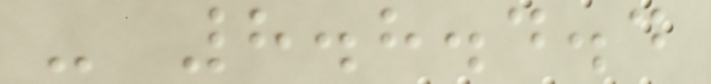- 8.8.4.4
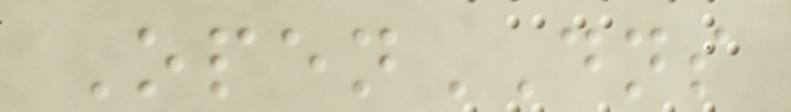OpenDNS
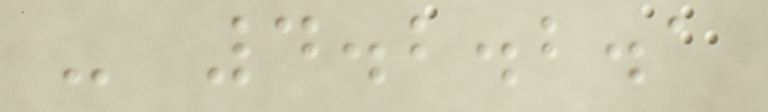- 4.2.2.1
